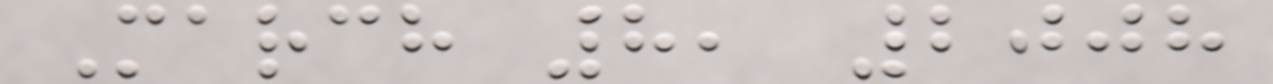March 8, 2008
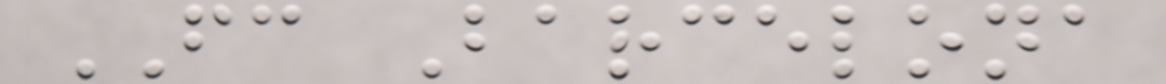FC Barcelona
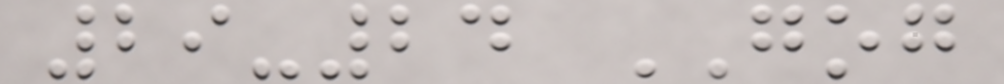29-24 GOG
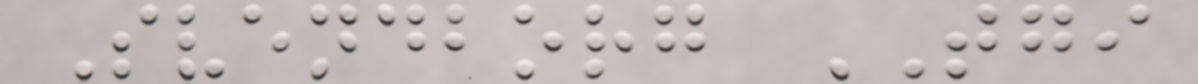Svendborg TGI
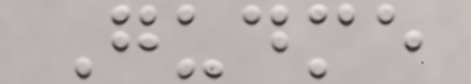Gudme
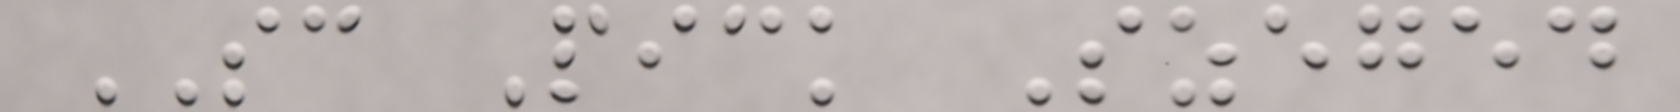SC Pick Szeged
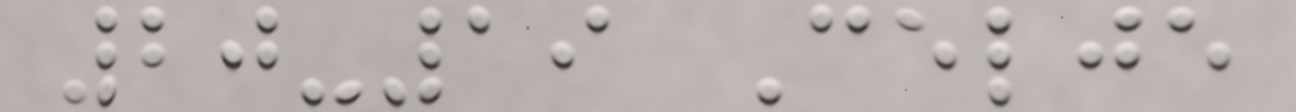20-19 Celje
